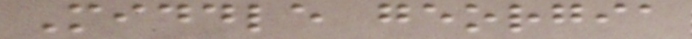Middle georgia
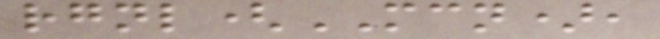rgnl(MCN),
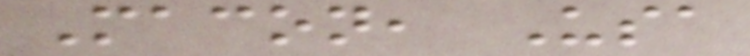Macon, Usa
